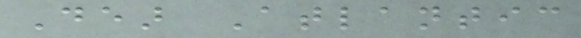Dear Atlantic
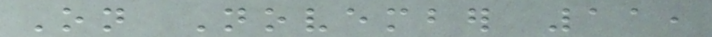On November 11,
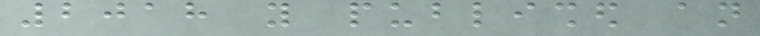2018 you published an
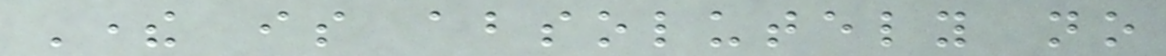There is absolutely no
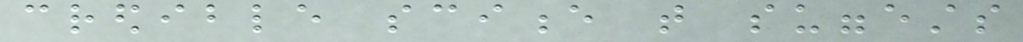credible science that suggests
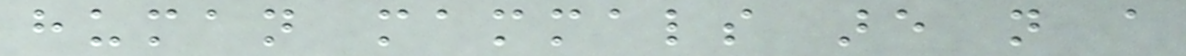human mammals are not a
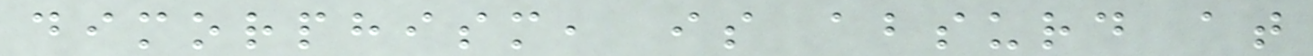dimorphism, is absurd at
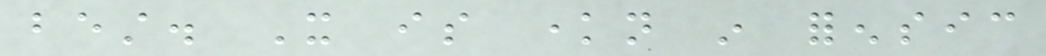best. It is known in forensic
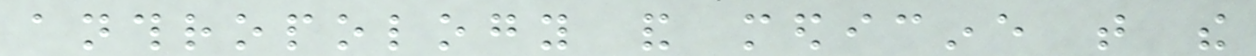anthropology and medicine that the
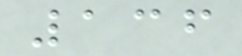136
